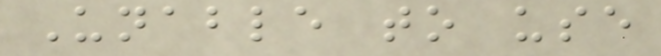Unable to use
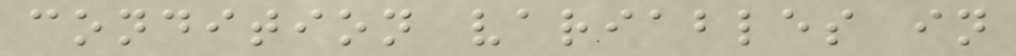condition variables in
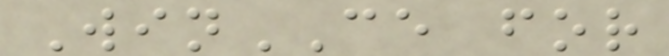WinCE for
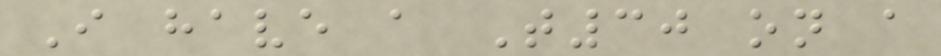I have a T30 on a
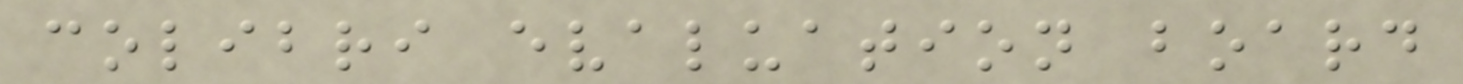colibri evaluation board
